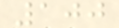100
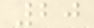20
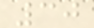30
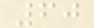60
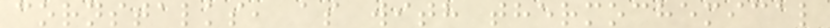cornstalks, as with thermochemical
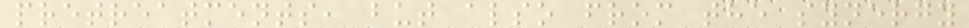pretreatments, but also from the synergy
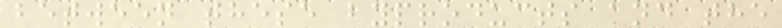between these byproducts and the
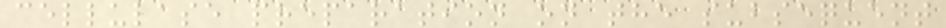cellulase preparation on the subsequent
